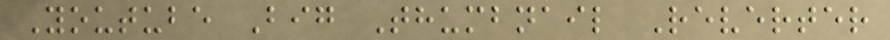Youtube Big Thumbnail Reverter
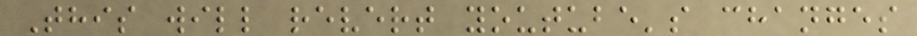This will revert youtube's changes
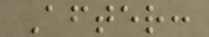After:
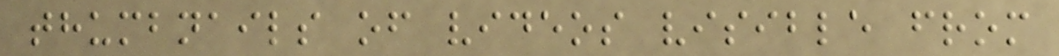thumbnails of videos visible from
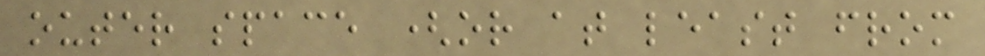outer space (or at least from
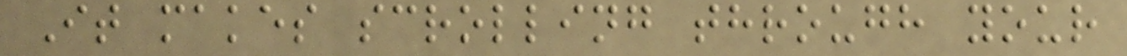It makes scrolling through your
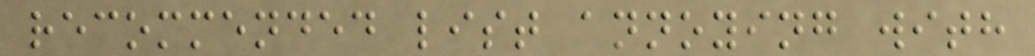recommended list annoying with
